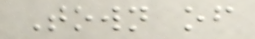Town of
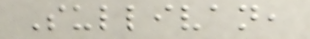Sullivan,
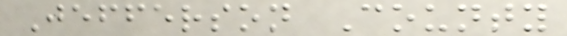Jefferson County
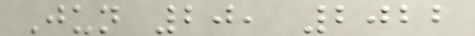Jun 20, 2022
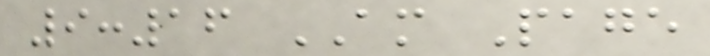9:16 AM Page
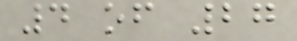4 of 27
